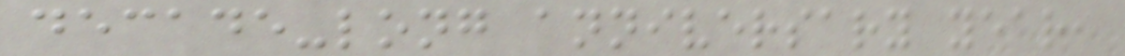decade-long anniversary year,
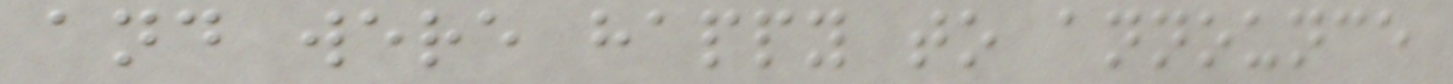and were happy to announce
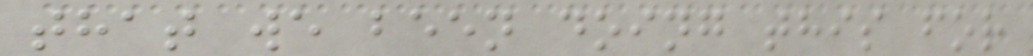that we been doing this for
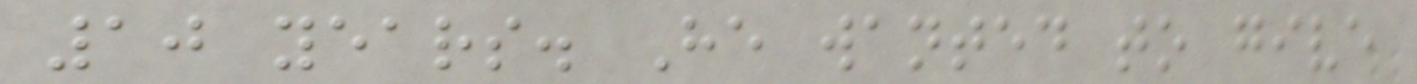10 years. He wanted to give
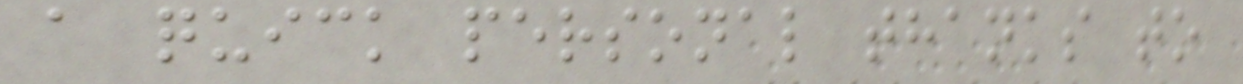a quick personal thanks to
